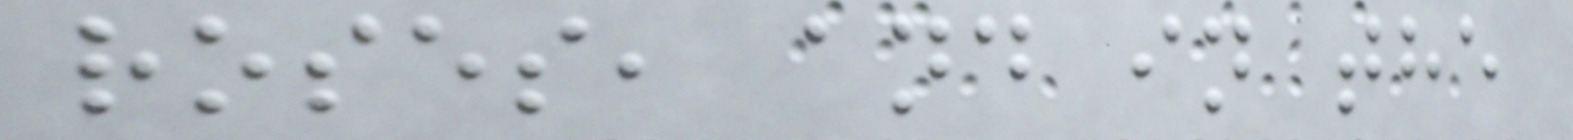roses, and in the
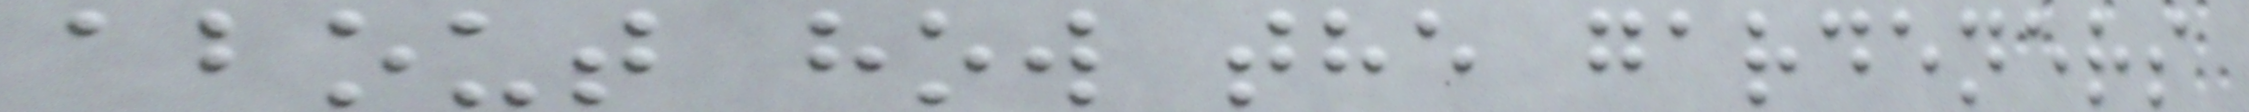about how the gardeners
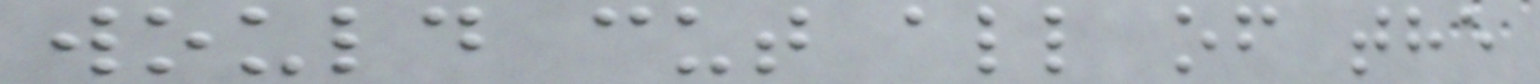would cut all of the
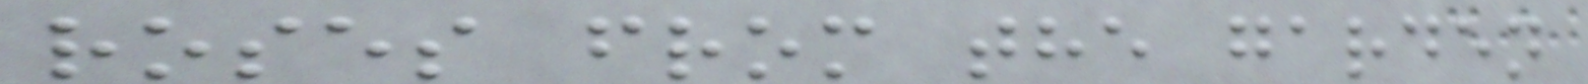roses from the garden
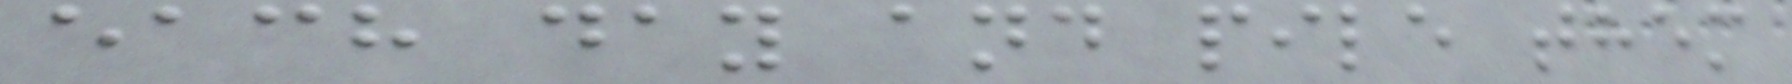each day and pile them
